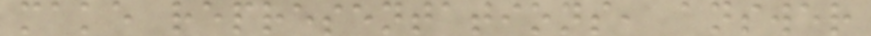make representations, answer
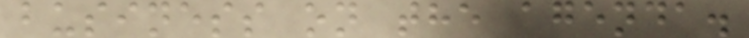business on the agenda.
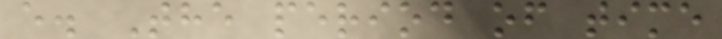e. The period of time
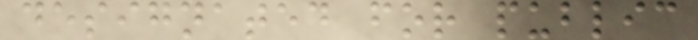designated for public
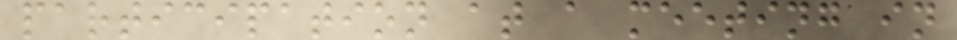participation at a meeting in
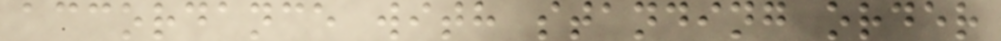accordance with standing order
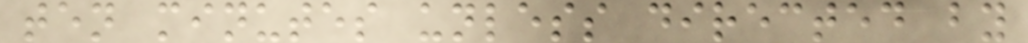ten minutes unless directed by
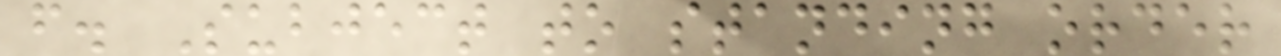f. Subject to standing order
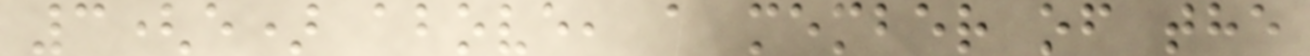3(e) above, a member of the
